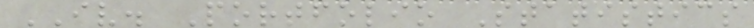IV. Portfolio Statistics
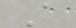A
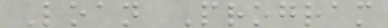Loan Program
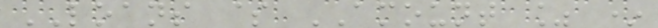LOANS $ AMOUNT % *
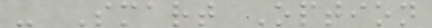- Smart Option
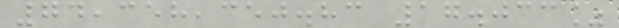74,358,350.83 17.033%
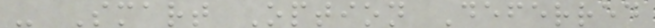- Smart Option Deferred
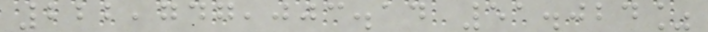222,747,003.14 51.024%
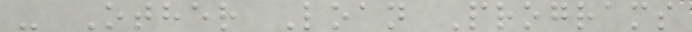- Other Loan Programs
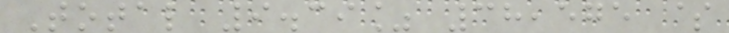Total 9.39% 38,575 $
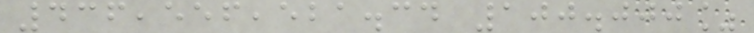436,556,521.34 100.000%
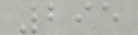295
